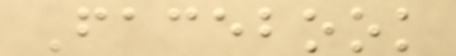Facebook
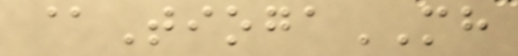@TiogaMH
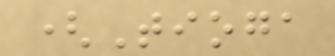(Tioga
